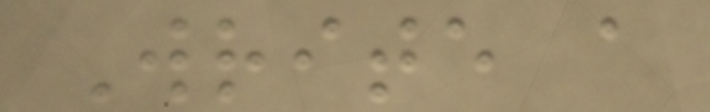Write a
